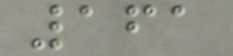161
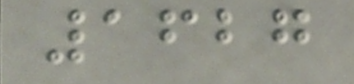1627
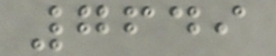7649
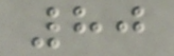80
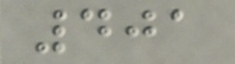401
